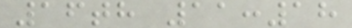16th 11:18
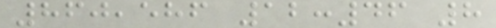860,586 12:46 8
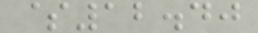$12.40
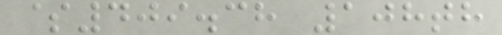$409.38 108th
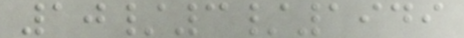10/3/1949
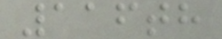116th
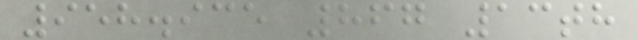958.935 867 13th
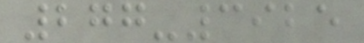277-3925
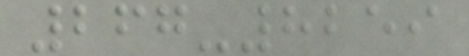267-8259
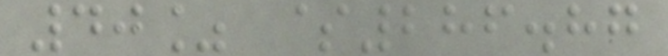40% $286.87
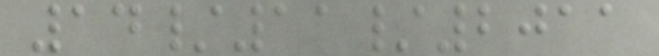14/11/2011
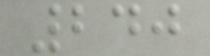240
